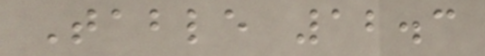Table 12.3
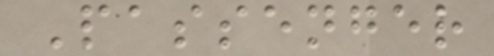Passenger
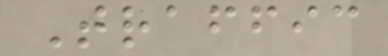Traffic
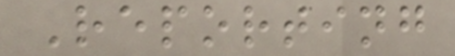Reporting
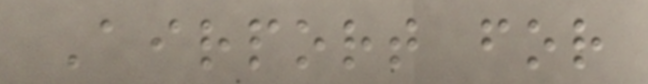Airport for
